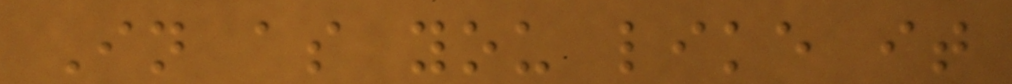In as you like it
